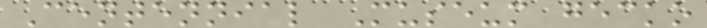Centennial Museum gecko
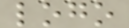logo
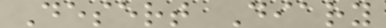Desert Diary
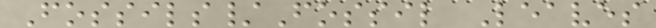Fossils/Fossil Leaves
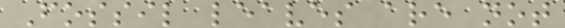Fossil leaves are not
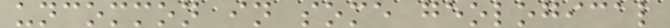uncommon in some geological
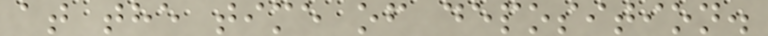at the time of deposition.
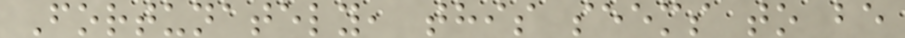Fortunately, this seems to be
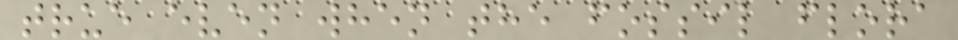true even when the fossil flora
